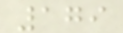179
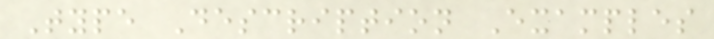Type Description Examples
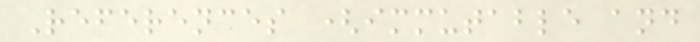References (immutable and
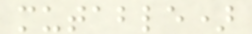mutable)
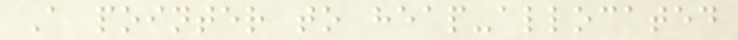A pointer to heap-allocated
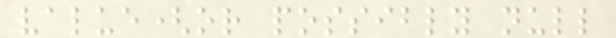value(or possibly null
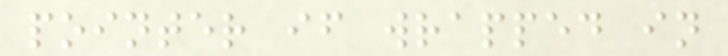pointer if wrapped in
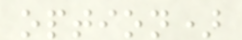option)
